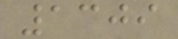1309
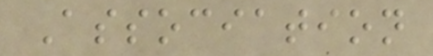Association
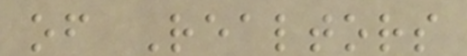of Realtors
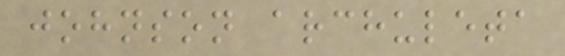johnson archuleta
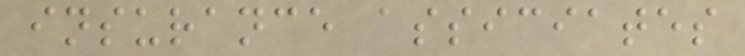insurance assiciates
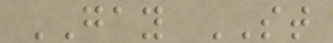GAY ST
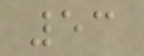53
